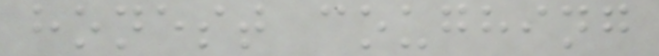honest coughing
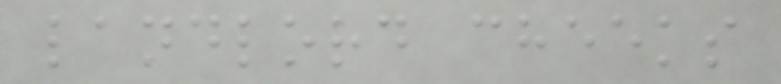landlord cheeks
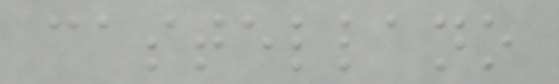castellano
